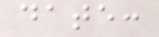date:
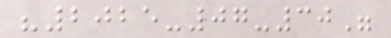"2025-07-30"
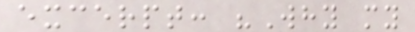excerpt: "Why my
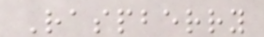Raspberry
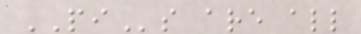PIs are all
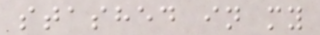stashed in my
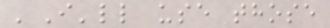'I'll use those
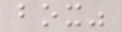box"
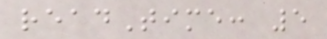readTime: 5
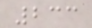233
